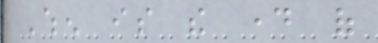When is the day of
